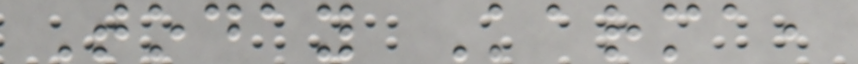Today Karma,
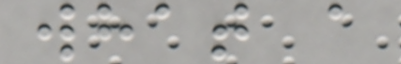what a
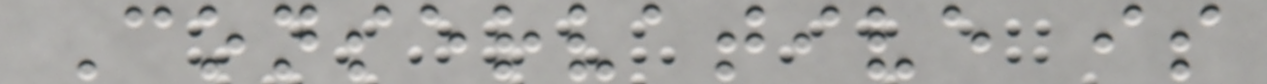Conservative is
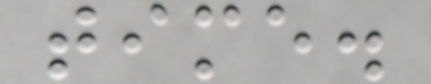time.
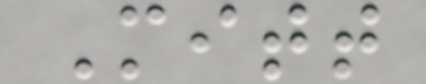Mitt
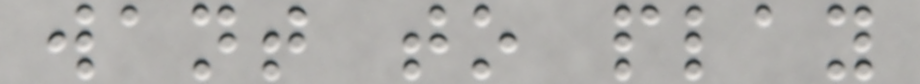want to play
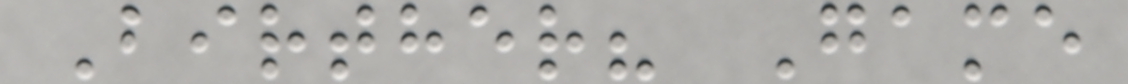Birther? Game
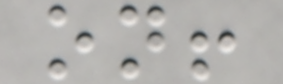on!
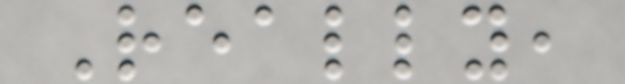Really,
